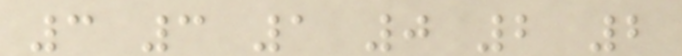3 3 1 0 2 2
